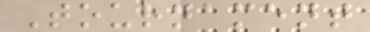Tournament
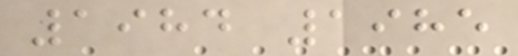1984 1985
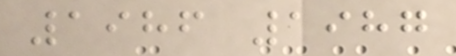1986 1987
